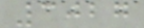3027
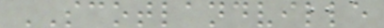SCOTLANDVILLE
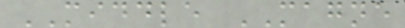MIDDLE MAGNE
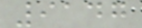9147
